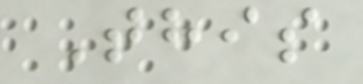This
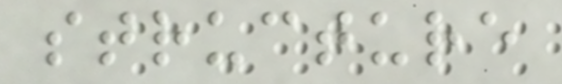structure
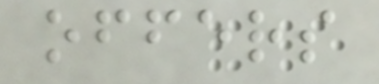offers
